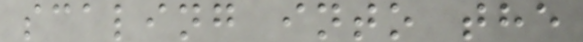scaling into the
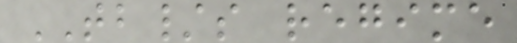TB/s regime
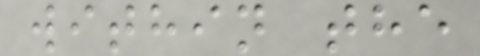within the
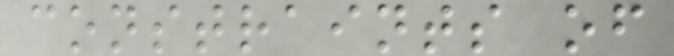constraints of
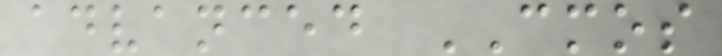advanced CMOS
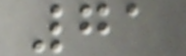71
